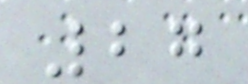27
